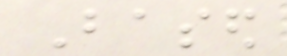Based
